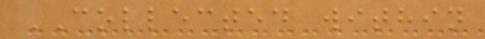COLLECTED within
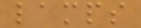lamps
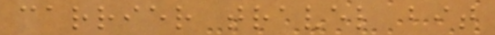carrier travel bit
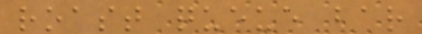roast queue bar
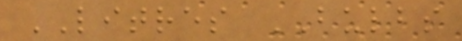LITRES BULBS
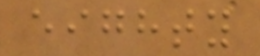eighty
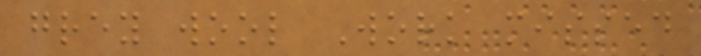grey wool Work missed
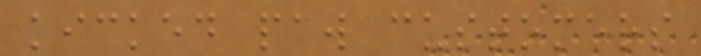kicked paw customers
